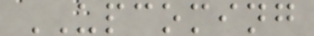UPCOMING
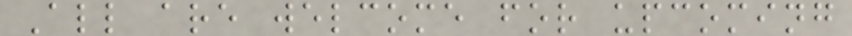All are welcome for upcoming
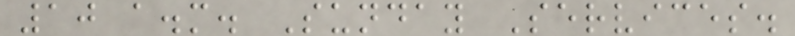10 a.m. Sunday Services.
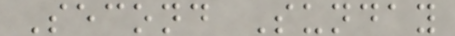Second Sunday
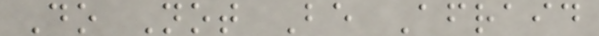Do Not Be Afraid
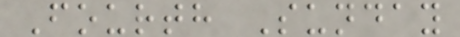Fourth Sunday
